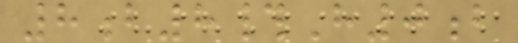8b8#H0b
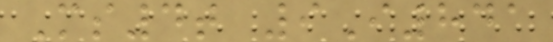Ms4t 9I841
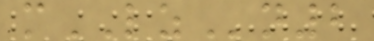mLZn2
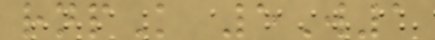rnpK 5W1
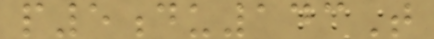p5du143T
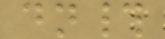dn#
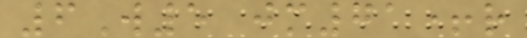6W5 jm71+r
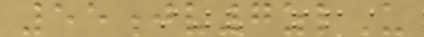55jv7zlU
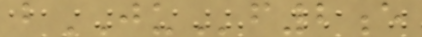bJUf2e
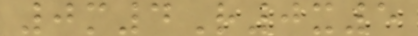0m4R0x5
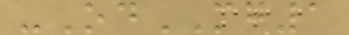-OdMG1
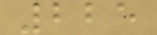225
